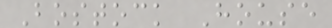Bostock House
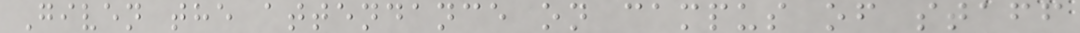Given the attendance on campus of staff
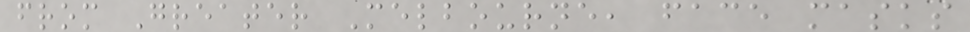from Greater Melbourne, face masks
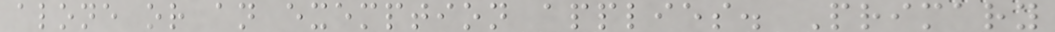alone or an exemption applies. Primary
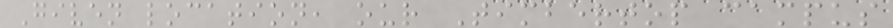Given location, our Timbertop campus
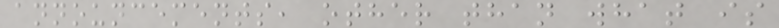announcements, other than what is
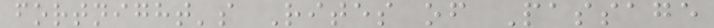fortnight's Rites of Passage
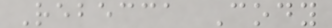Rebecca Cody
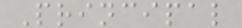Principal
